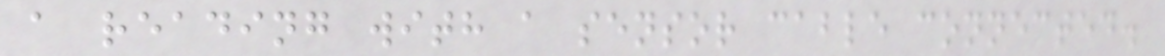a reading with a sensor cable connected.
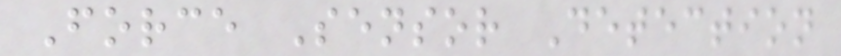Force Sensor Detection
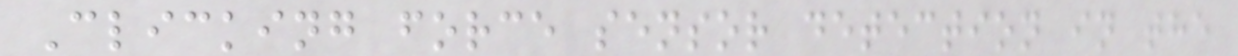Clicking force sensor detection in the
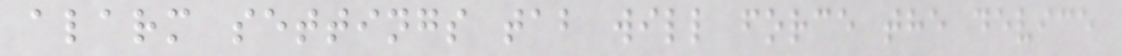alarm settings tab will force the device
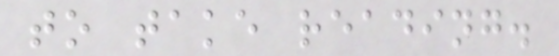to take reading.
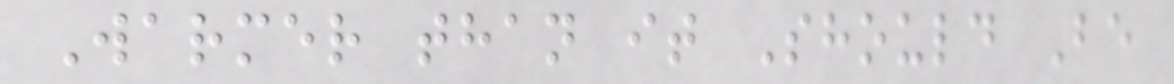Warmer than it Should Be
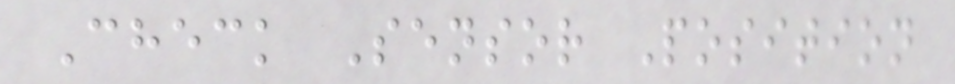Check Sensor Position
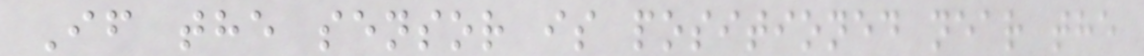If the sensor is positioned near the
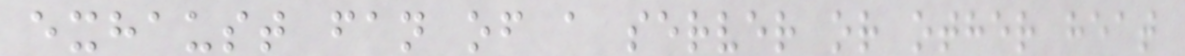exhaust fan of a server or other heat
